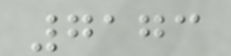7173
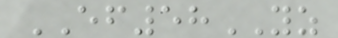EF58YZ
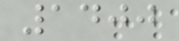1400
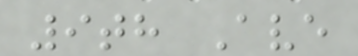9th Ave
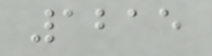1215
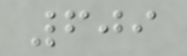609
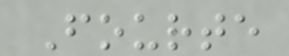Fourte
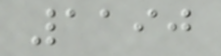1190
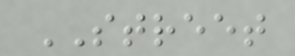STREET
